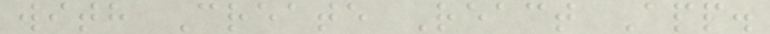with Create React App.
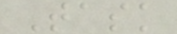Task
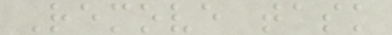Remove task
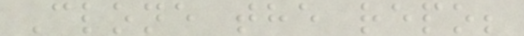Clone the repo;
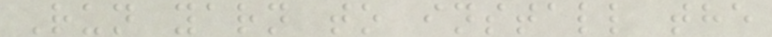Run yarn to install the
